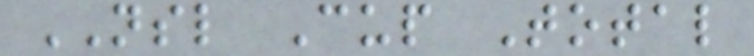NSL Cup Total
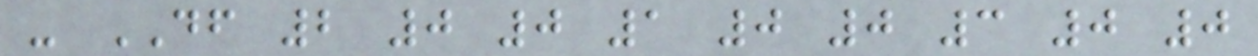- DF 2 0 0 1 0 0 3 0 0
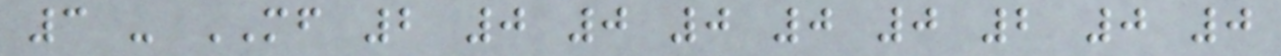3 - MF 2 0 0 0 0 0 2 0 0
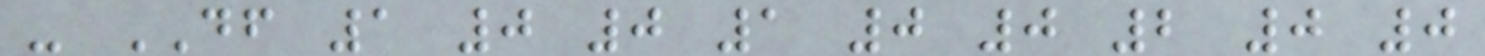- DF 1 0 0 1 0 0 2 0 0
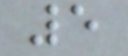5
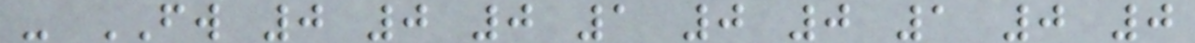- FW 0 0 0 1 0 0 1 0 0
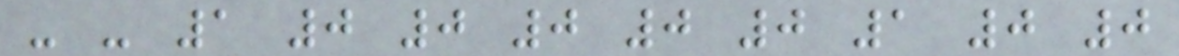- - 1 0 0 0 0 0 1 0 0
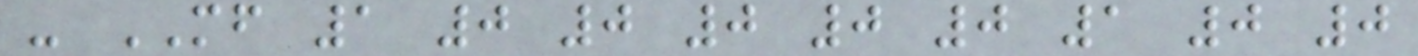- MF 1 0 0 0 0 0 1 0 0
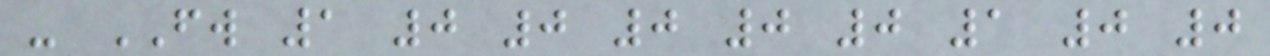- FW 1 0 0 0 0 0 1 0 0
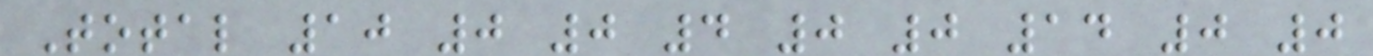Total 10 0 0 4 0 0 14 0 0
